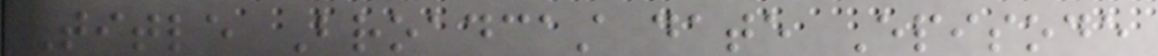Title Broadcast date Episode
